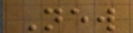New
